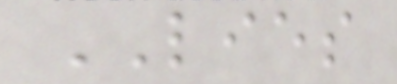LIES
